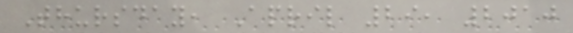Thursday, April 29, 2010
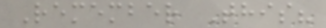Remember This?
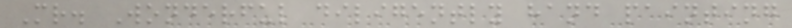Mr. Wonderful diligently hand painting
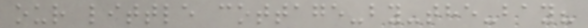our little cottage-by-the-bay?
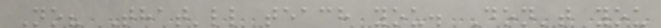No? That'll teach you. Don't you
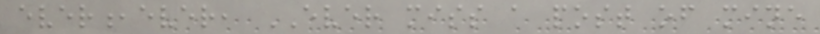ever,ever, EVER miss a post of mine
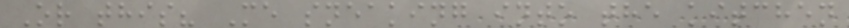Or this? Me sneaking into the kitchen
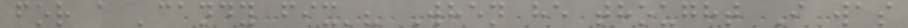for a 'candy fix'? When he thought I was
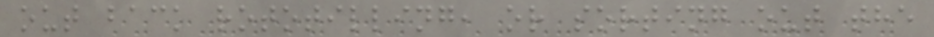out back rototilling, or sorting out the
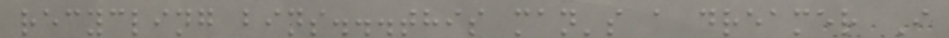recycling bins...this man's a dreamer I
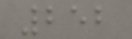252
